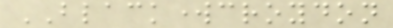BLACKWORKCROYDON
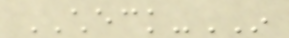CHECK-IN
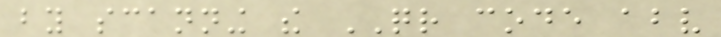by scanning the QR code above
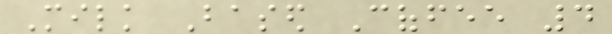Milk Based Coffee 4
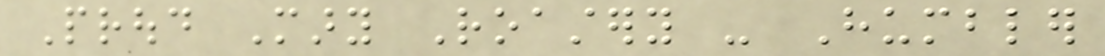Proud Mary Roastery - Humbler
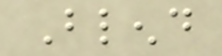Blend
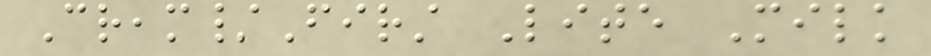Cream/First Lite Milk
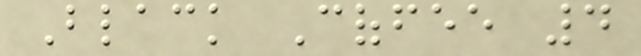Black Coffee 4
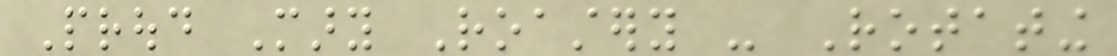Proud Mary Roastery - Rotating
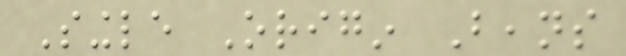Single Origin Beans
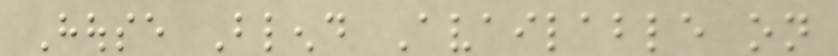House Blend Available on
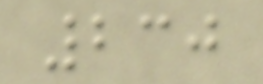230
